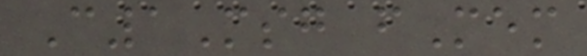C1Msg fMem
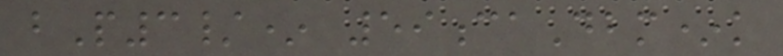bP3/* 59caDbm*k
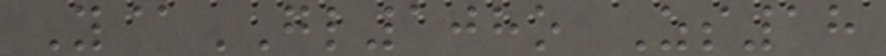Y@GL108o Zs18
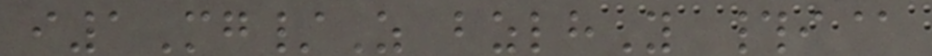i1Mg/Z bzlhY #i@
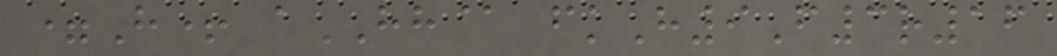=H+ aHH@ fkH9F3r16
